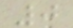0
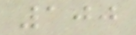100
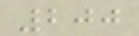200
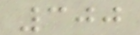300
